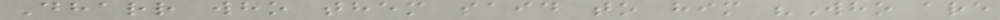Dharr who them said to him "Who are
